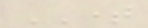TIME
